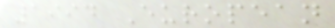1994 European
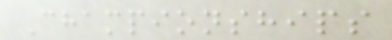Championships
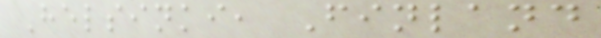Helsinki, Finland
